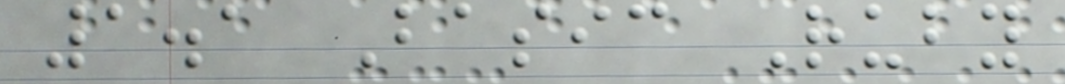1.1 Basic Ruby
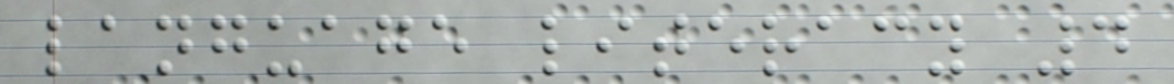language literacy 4
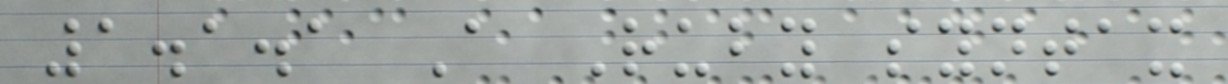1.1.1 A Ruby syntax
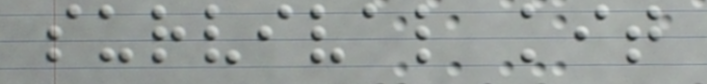survival kit
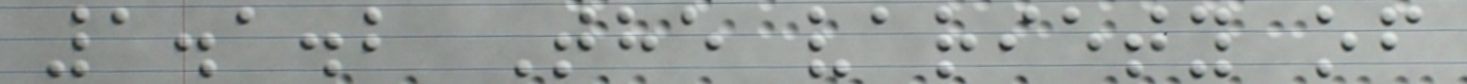1.1.2 The variety of
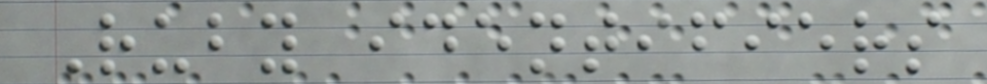Ruby identifiers
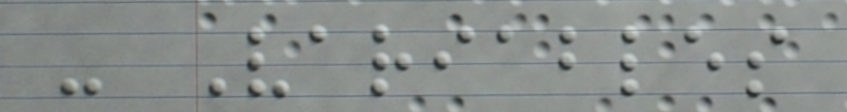- Variables
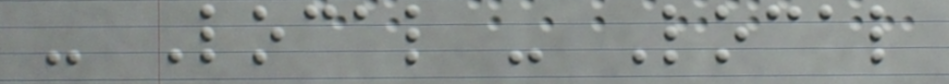- Local - Local
